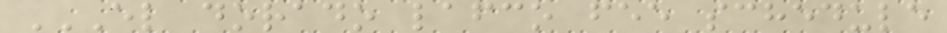EL DORADO LAFCO FEE SCHEDULE
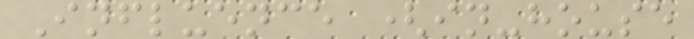Influence (in-house
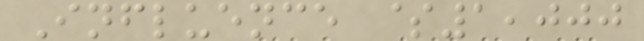Influence $1,000
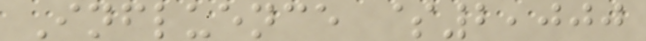Influence $2,000
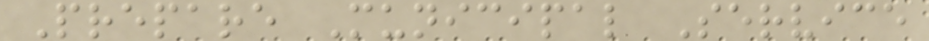Prepare Municipal Service
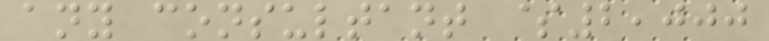any consultant $2,000
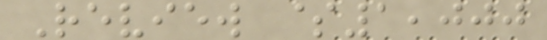Review $1,000
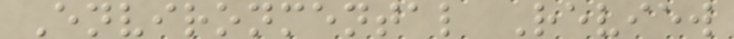Environmental Review
